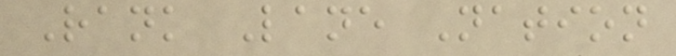Rank Lane Nation
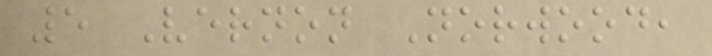5 Vernon Norwood,
